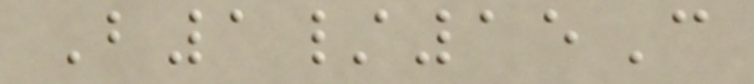B1/15C
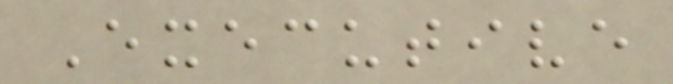Executive
